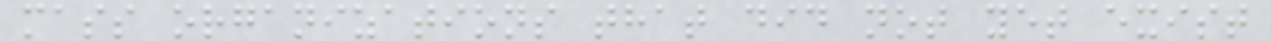mass organizations that did not yet exist
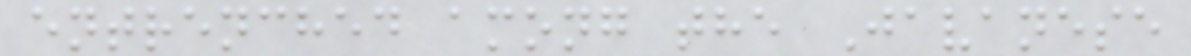entrenched among the Javanese
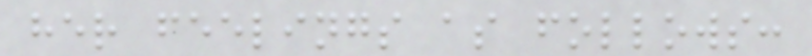her feelings as follows:
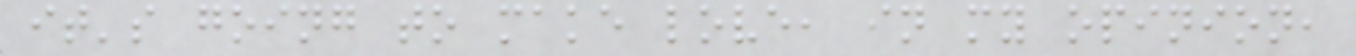it's going to make love, in my opinion,
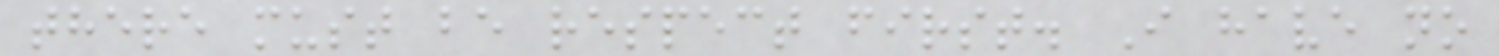there must be respect first. I have no
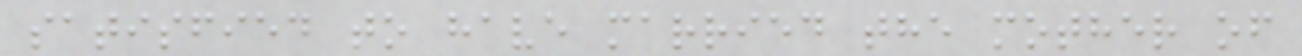satisfied to have married the mother of
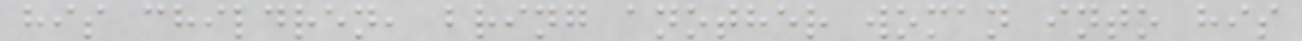his children, bring another woman into his
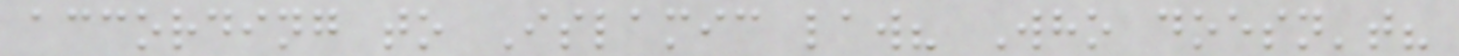according to Islamic law? Who doesn't?
